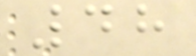48
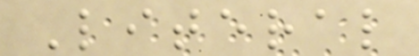Literal
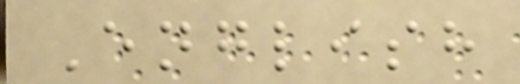English
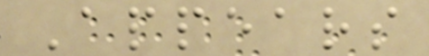Appears
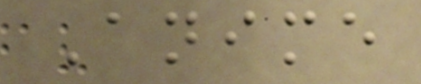Anime
